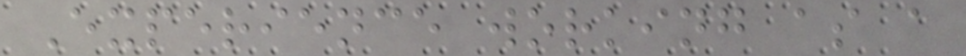Experience working as a
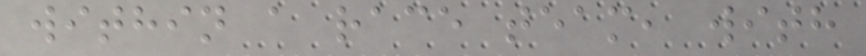within a race team, with
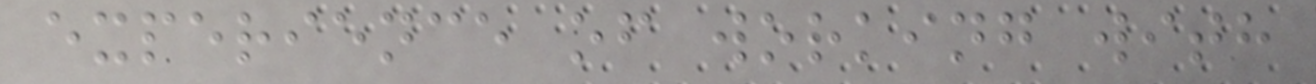experience of working with
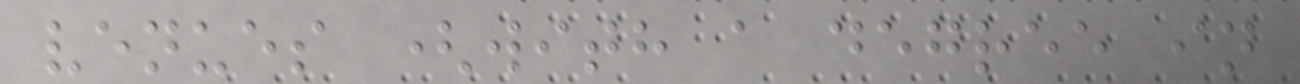venues (with a degree in
